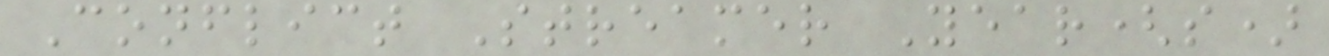Conflict Streamer Year(s)
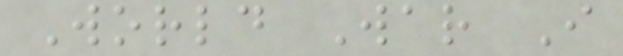World War I
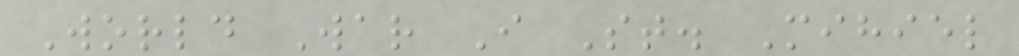World War I St. Mihiel
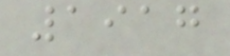1917
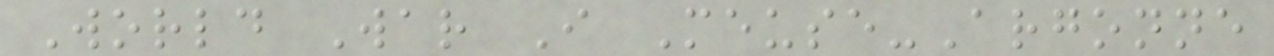World War I Meuse-Argonne
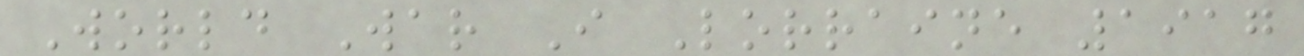World War I Lorraine 1917
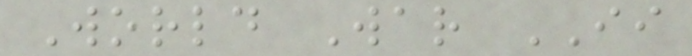World War II
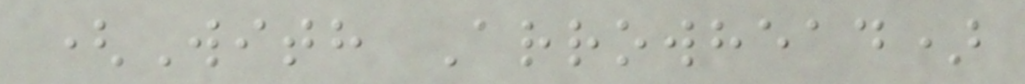(With Arrowhead)
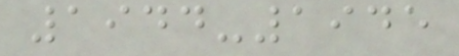1944-1945
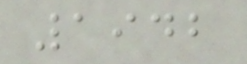1942
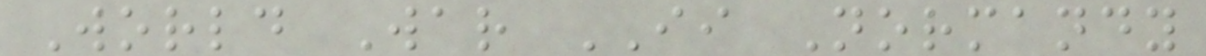World War II Normandy
